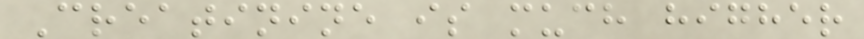Creatinine is much higher
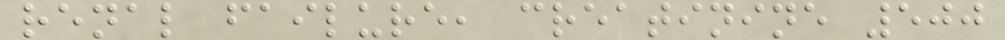renal failure, creatinine 500
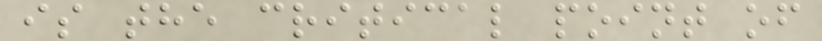is the critical point of
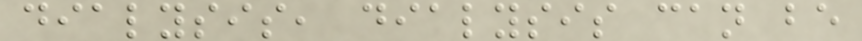dialysis, dialysis can be
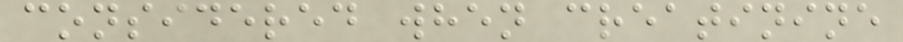considered when creatinine
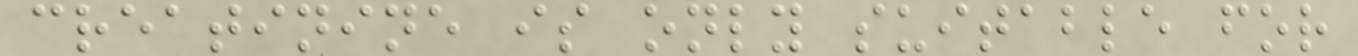creatinine is only suitable for
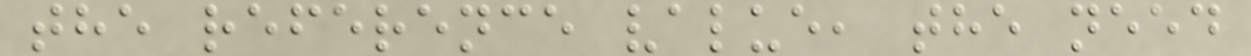the reference value, the need
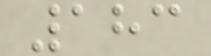183
